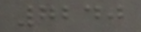7240
